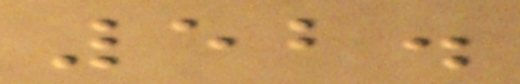52.
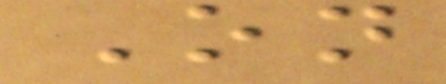On
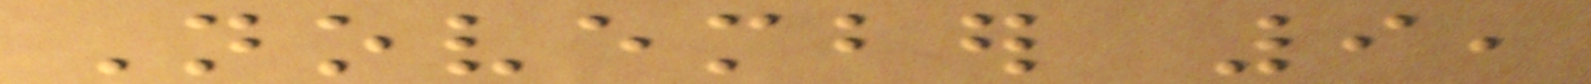November 9,
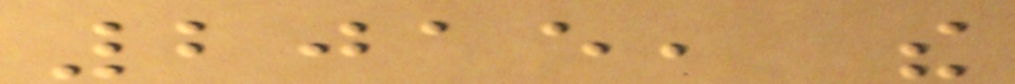2015, the
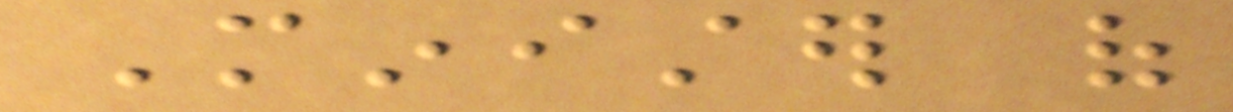Minister of
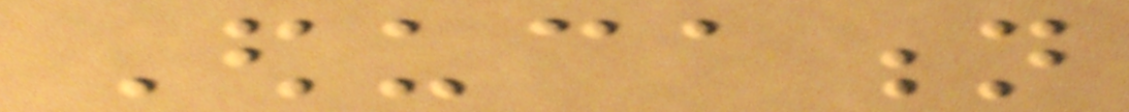Education
